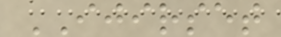IJIRSET
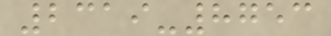2319-8753
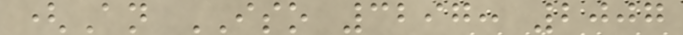(An ISO 3297: 2007
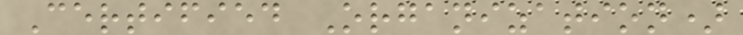Certified Organization)
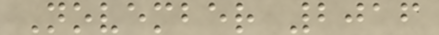November 2016
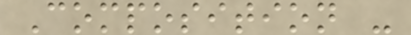Composition -
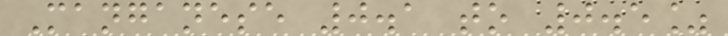Manganese 0.1 to 0.5%
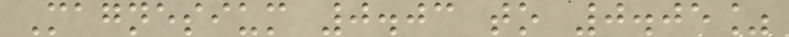Magnesium 0.03 to 0.05%
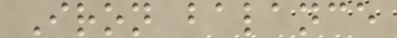Iron balance
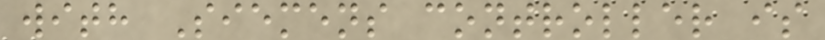with Siemens controller is
